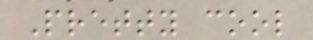Pretty cool
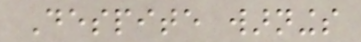Despite warnings
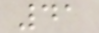41
